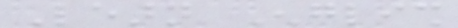Learn English
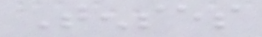Tenses
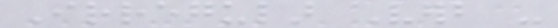Irregular Verb -
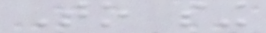To sing
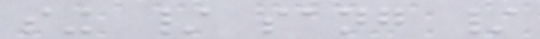sing / sang /
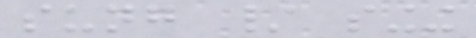sung / singing
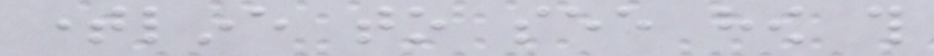timeline to see how this
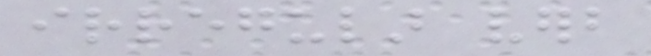irregular verb
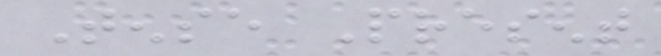Tense Present
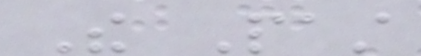The Past
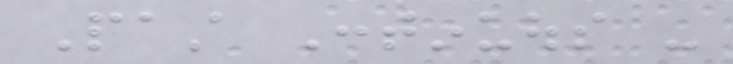Past Continuous -
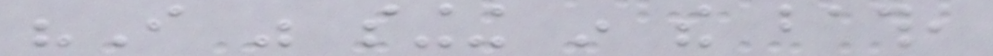"I was singing in the bath,
